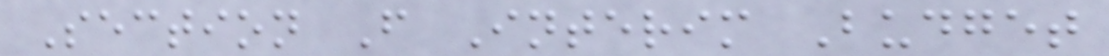Section F Interim Budget
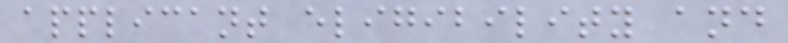applicant eligibility and
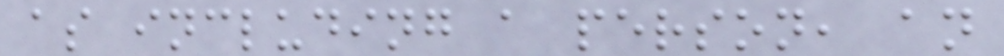as including a person, an
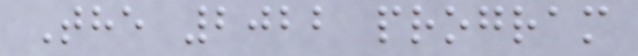The 2022 program
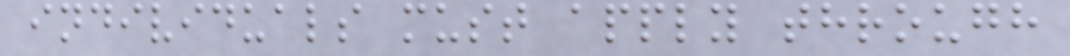individuals must apply through
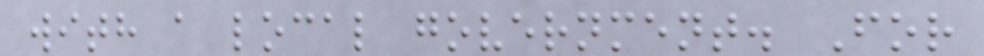with a local government. For
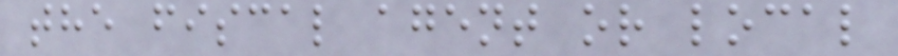the fiscal agent or local
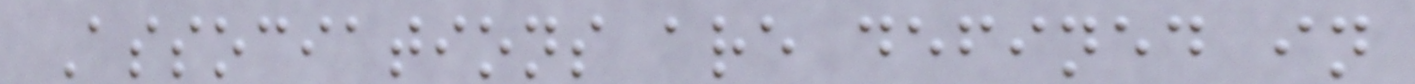Associations are defined in
